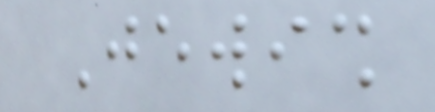Jewish
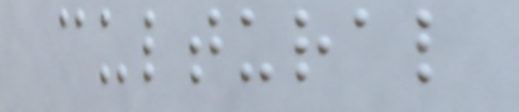cultural
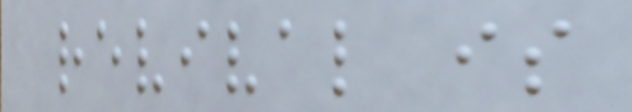revival is
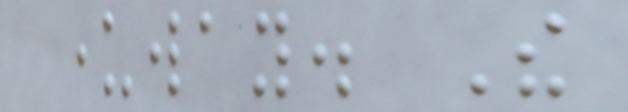underway. The
